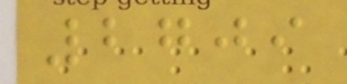2709
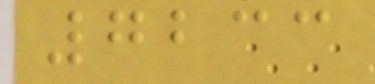7233
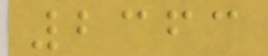2363
